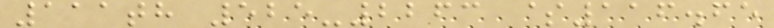111th 525-2263 $116.65
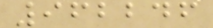962246
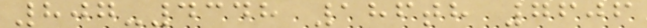807-4348 186th 7606
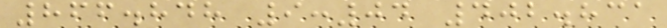866.848 9:04 402.831
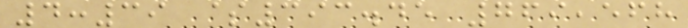4:39 $393.45 769,568
